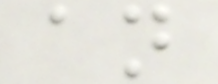an
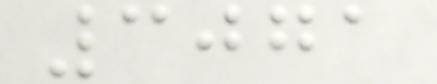3071
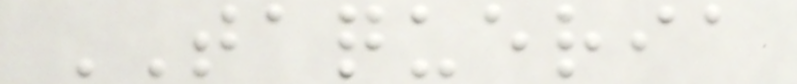TAQUERIA
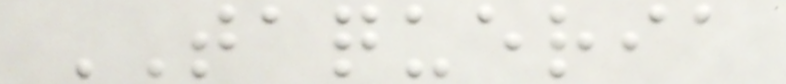TAQUERIA
